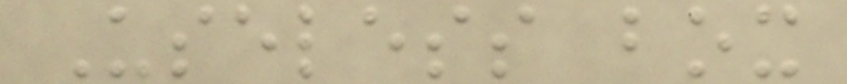Useless box
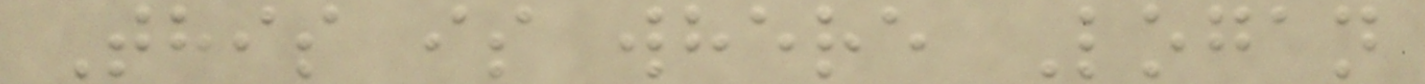This is where Logan
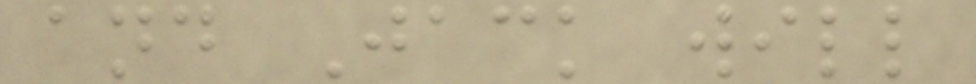and Jack will
